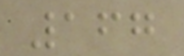167
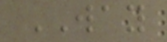WAY
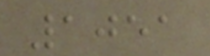1051
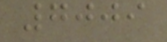7009
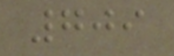709
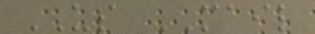US MAIL
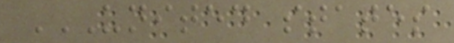UNITED STATES
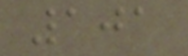101
